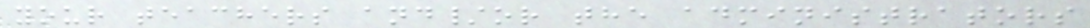your teachers and/or the administrators
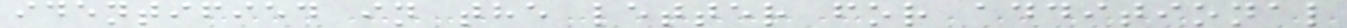identified in the letter for additional
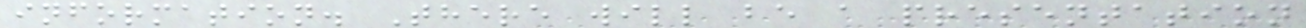information. There will be a presentation
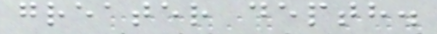greater depth.
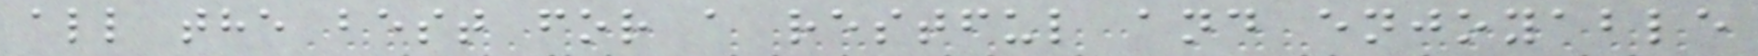all the best for a restful and enjoyable
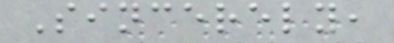Sincerely,
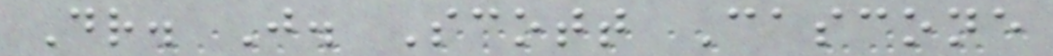Dr. J. Scott Cascone
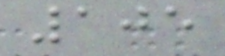105
